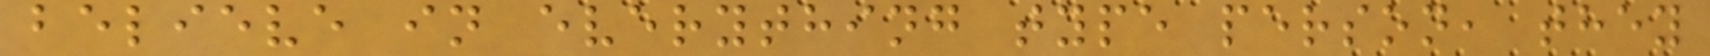believe in everything type person, they
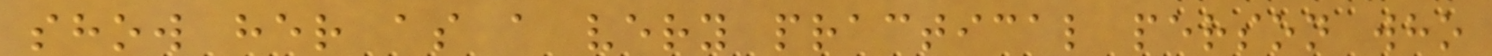show her as a very practical person who
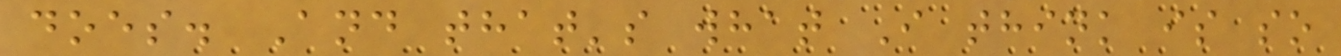does. And that's what I think is so
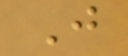J
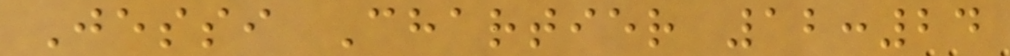Jessi Chartier 12:24
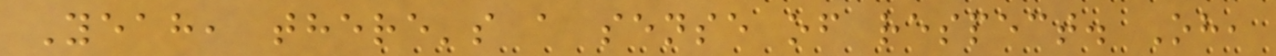Yeah, there's a sense of respect. Oh,
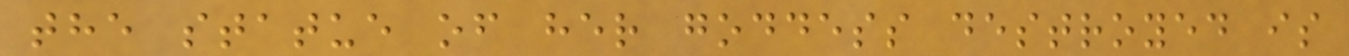the statue of her goddess destroyed is
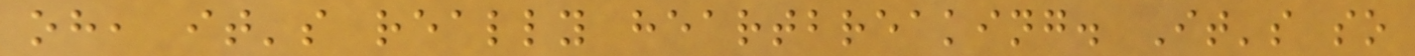oh, it's really heartbreaking. It's so
